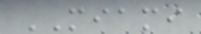MIAMI
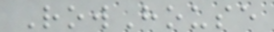RowHouse
